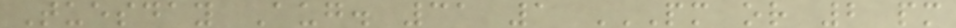Tuesday Aug. 31 1 PM OR 2 PM
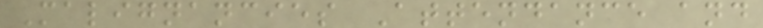Malignancies Attendance and
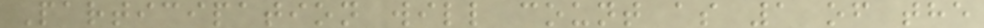Participation will count as 1 of the
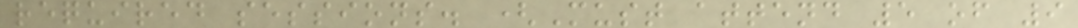required sessions. (Must attend 5 of 9
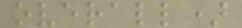overall)
